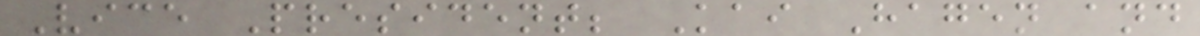Vice President; Kai Hagen and
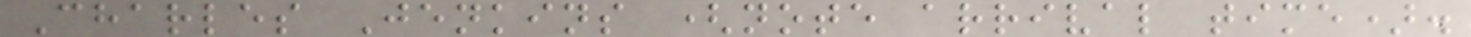Charles Jenkins (note arrival time).
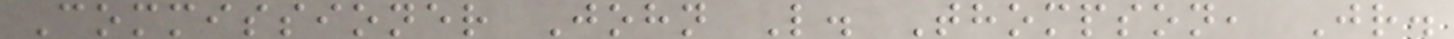Commissioner John L. Thompson, Jr.
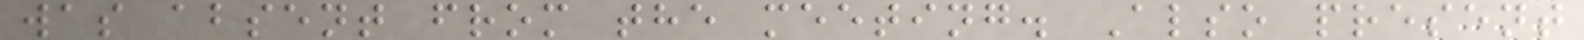was absent from the meeting. Also present
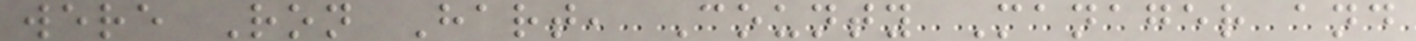were Ron Hart, County Manager and
